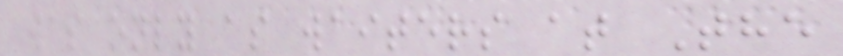was only as waiters at The
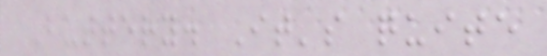Buttery. It's quite
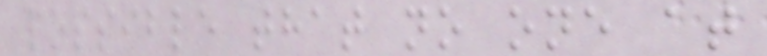possible that no one at
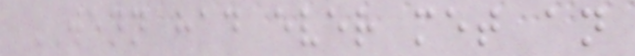WENN had ever met an
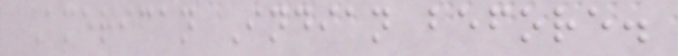American Indian before.
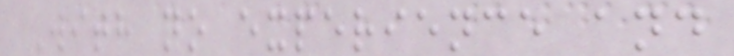With no experience and
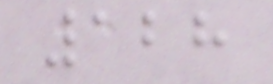128
